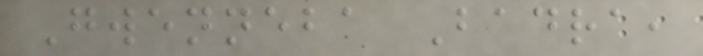Gwenneba Badra,
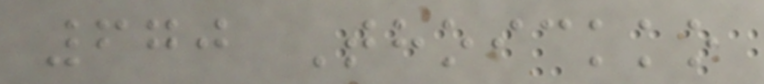670 Thoickko
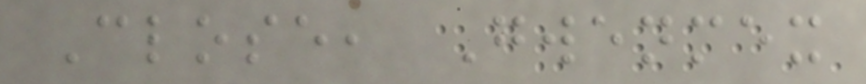Close, Gwenmex
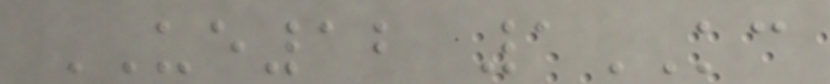UE12 1KC
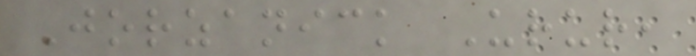Jorzanick Urur,
